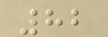82
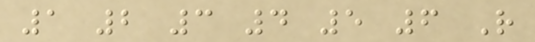1 2 3 4 5 6 R
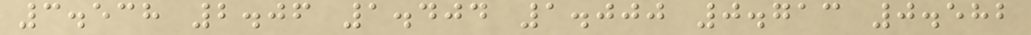3.538 2.06 1.404 1.000 0.713 0.582
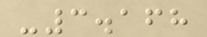-3.168
